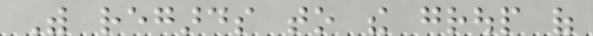With regards to the group of
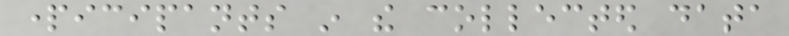participants in the collected data
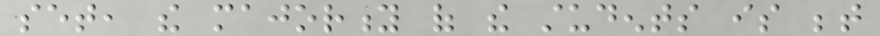set, the majority of the students is between
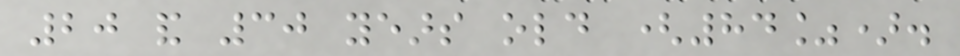20 and 30 years old (84%).
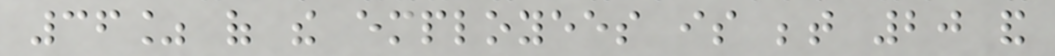36% of the employees is between 20 and
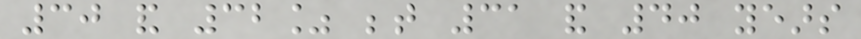30 and 32% between 31 and 40 years
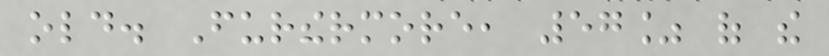old. Furthermore, 57% of the
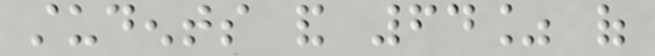students and 64% of
